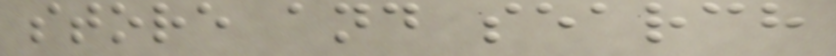store and search
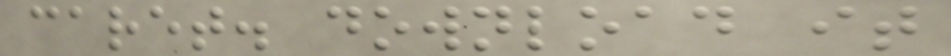caret. download it
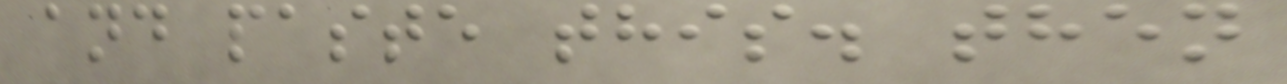and paste this. then
